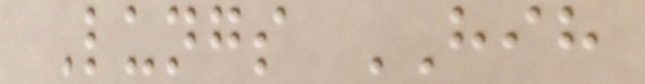Lungs HIH
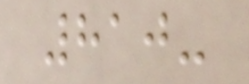810-
